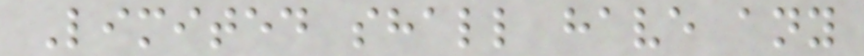Limited shall have any
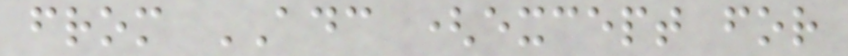from ADC (except for
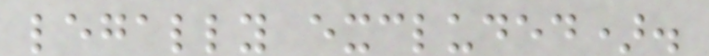legally excluded).
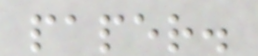paper.
